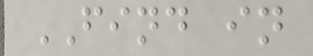FIND in
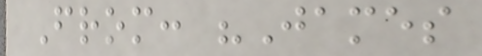From: "James
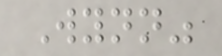Wynn"
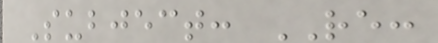Subject: RE:
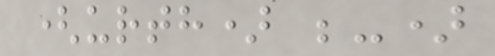(urth) ;-)
